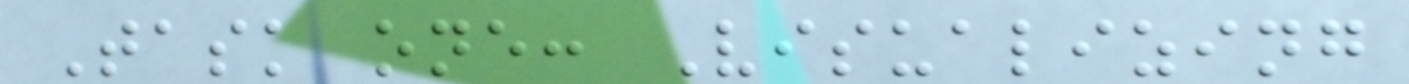Task one: Visualizing
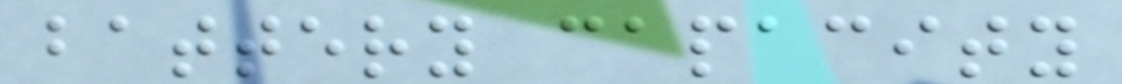battery capacity
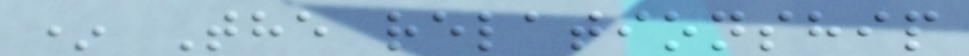* The relationship
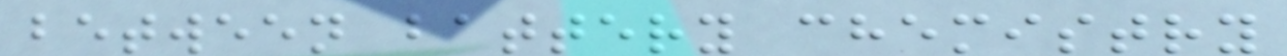between battery chemistry
